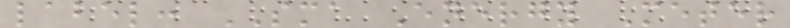label: SMA Energy Meter
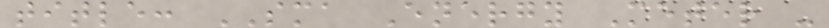title: SMA Energy Meter -
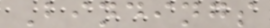Bindings
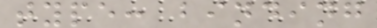type: binding
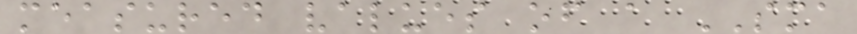measured values of a SMA
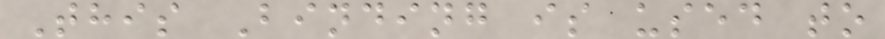This Binding is used to
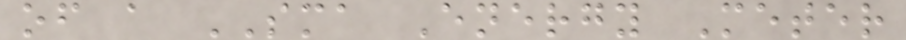of a SMA Energy Meter
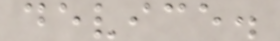device.
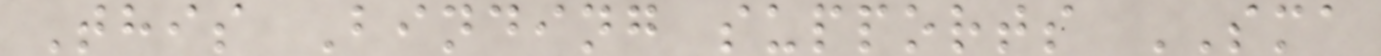This Binding supports SMA
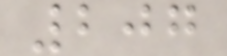207
